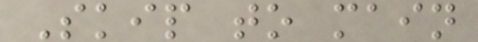Skip to main
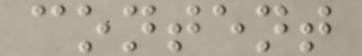content
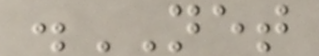.NET
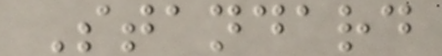Standard
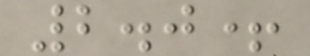2.0+
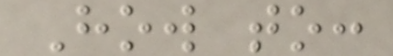How to:
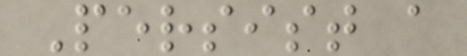Persist a
